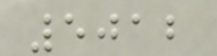5012
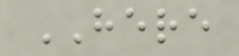HERE
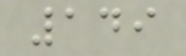149
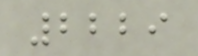2229
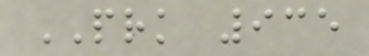PRK 935
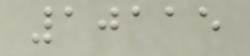10115
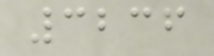3236
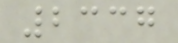2337
